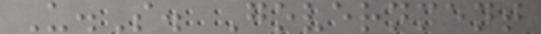U.S. Government
